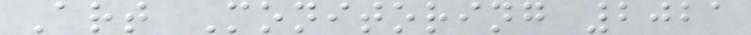Art Monitoring 2021
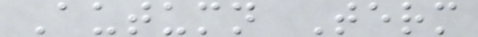Autumn Term
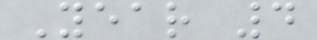Year 4
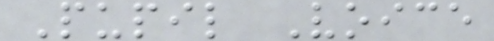Pupil Voice
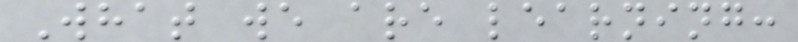What we are learning:
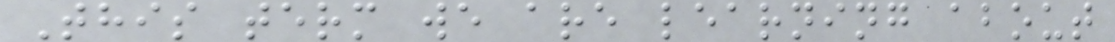This term we are learning about
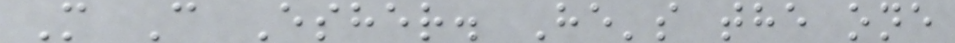M C Esher. He's the one
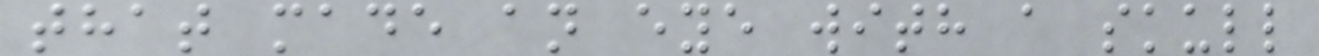that made an eye with a skull
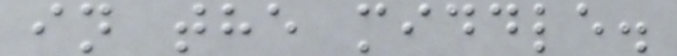in the middle.
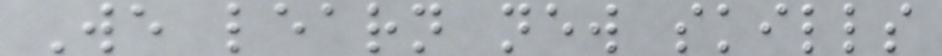We learn new skills
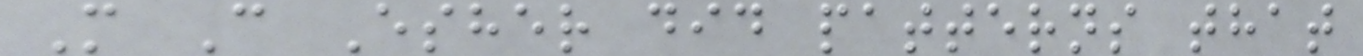M C Esher did patterns that
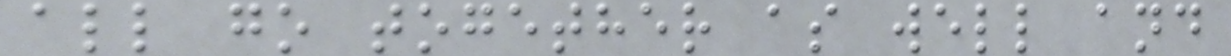all go together as well and
